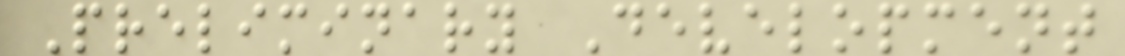Preliminary Development
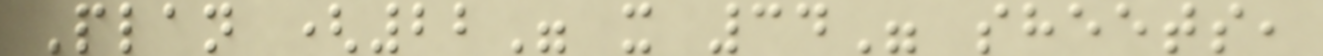Plan (22" x 34" sheets,
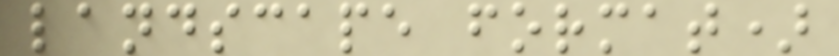landscape format)
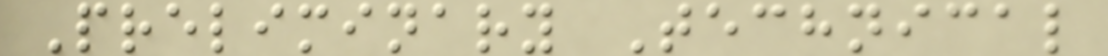Preliminary Technical
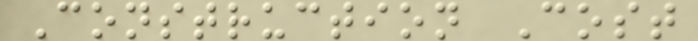Construction Cost
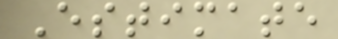Estimate
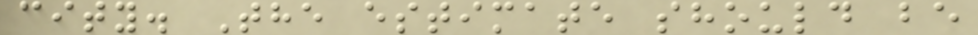city. The estimate should be
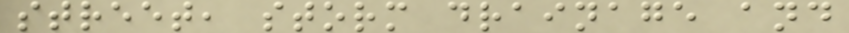street, storm drainage and
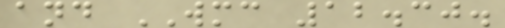and WMC 12.30.
